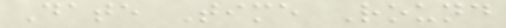Date Time Round
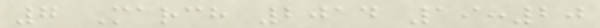7 March 2014 19:20
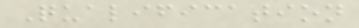Qualification
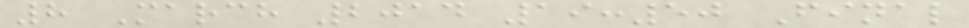8 March 2014 19:50 Final
